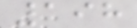198
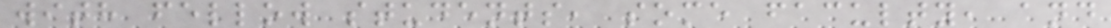with fellow students, some faculty, and
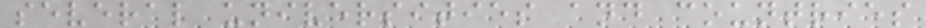several universities and countries
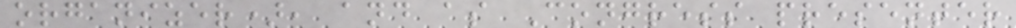organizer), and as Congress presenter
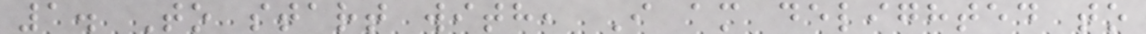1. To start with, I am delighted to
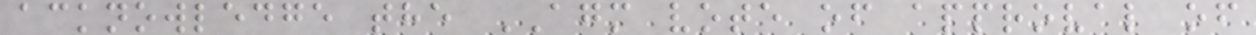acknowledge the AGM vote of approval of
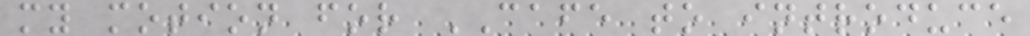my motion for CAFE to introduce
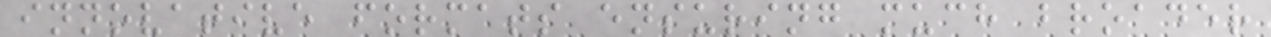innovative formats ensuring much broader
